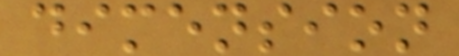dimension
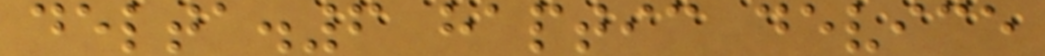delta.6 haptic device
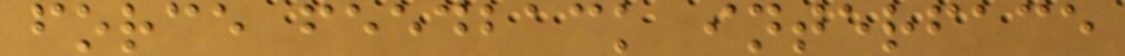force feedback interface
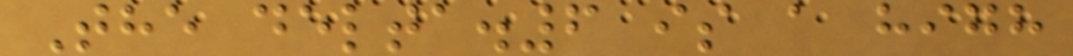The delta.6 is a high
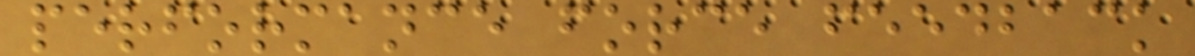performance force feedback
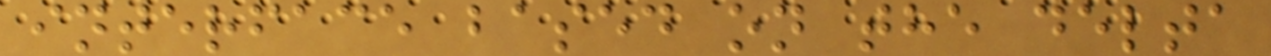interface based on the delta
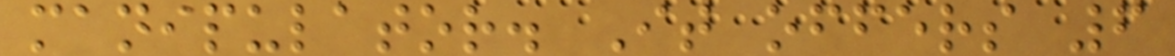manipulator. It offers 6
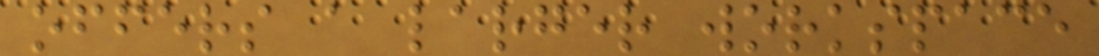offers a larger workspace
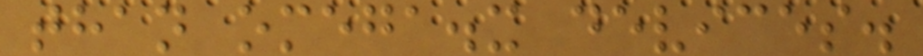than omega.x devices.
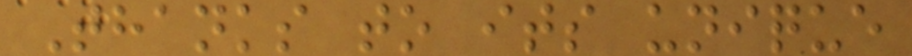Thanks to its unique
